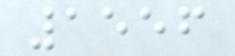1556
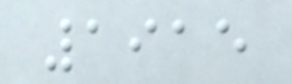1915
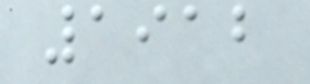1912
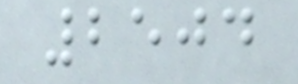2504
